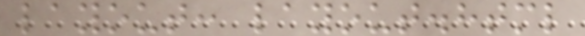layout: layout.html
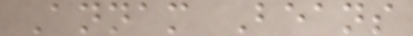Annam Beans
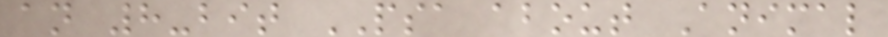an 8-bit PSA about Animal
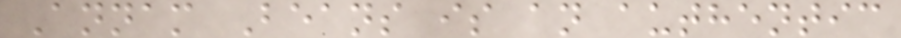Annam Beans is an authentic
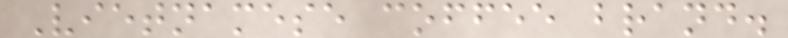Vietnamese coffee brand.
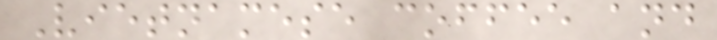Vietnamese coffee and
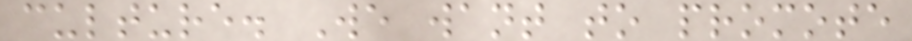culture. We want to promote
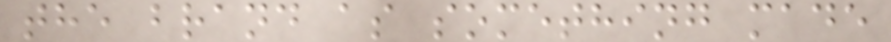the brand as something made
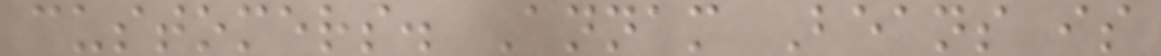customers. Annam Beans is
